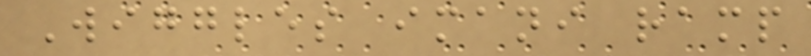Wiggles imani ramp
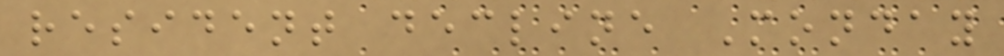resident decline Monday
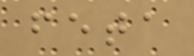feta
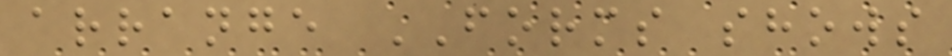arrange FORMS shows
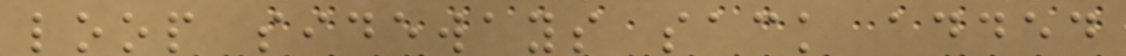loop sideways sack added
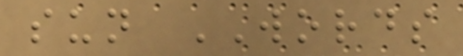sun WORDS
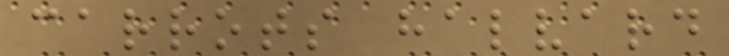carrots halvard
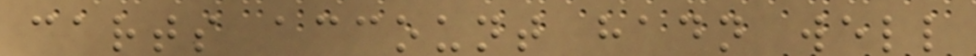carts account hadn well
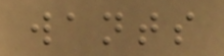wants
